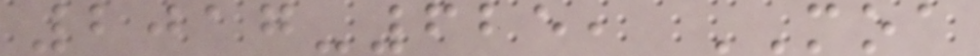2017-625, MOA
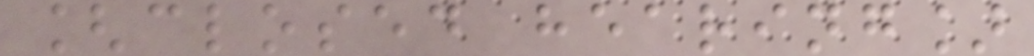[closed hearing]
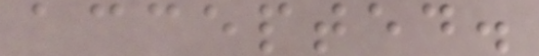accepted.
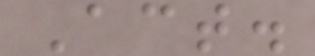Act.
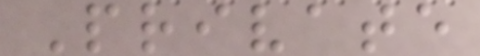Private
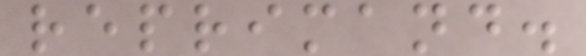reprimand.
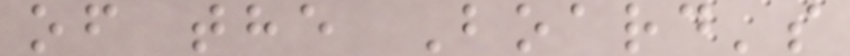of the Board's
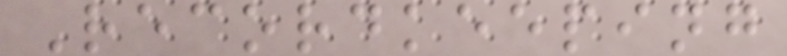Recordkeeping
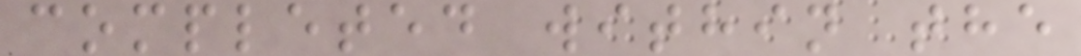completed within the
